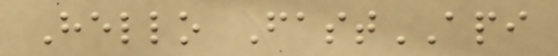Hello FastAPI
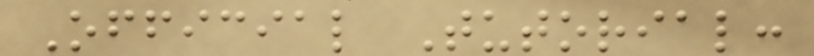Official Tutorial:
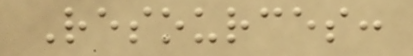Resources:
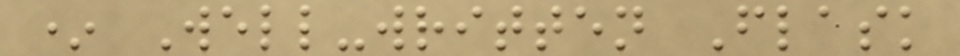* Well-written Flask
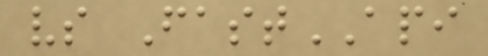vs FastAPI
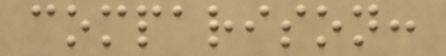comparison:
